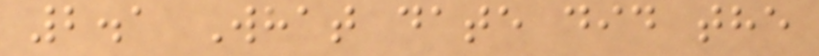2.1 What date did the
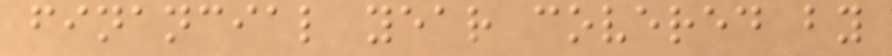financial year covered by
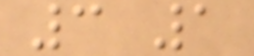3 1
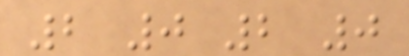2 0 2 0
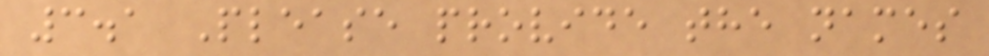3.1 Please provide the names
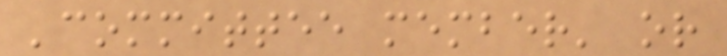'committee member' or
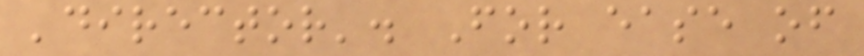'director'. For ease of
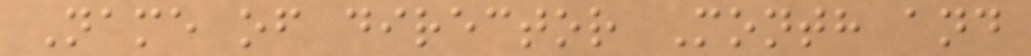Name of director Month and
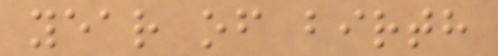year of birth
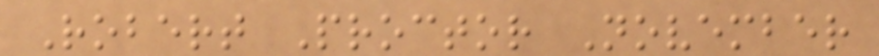Robert Proctor November
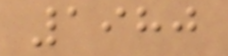1980
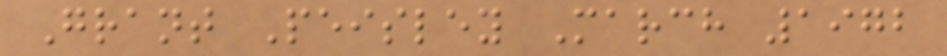Grant Peisley March 1972
